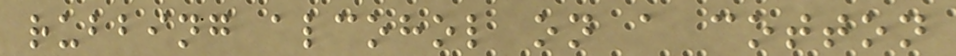rubbing alcohol on a cotton
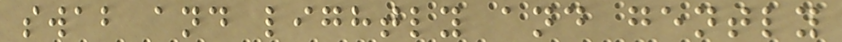swab and lightly and gently
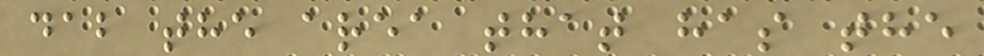dab the area that has the
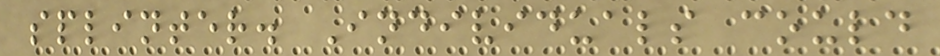splinter. Individuals could
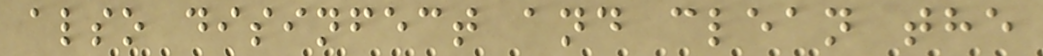also disinfect and clean the
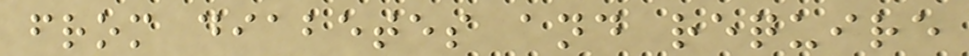from diabetes and require
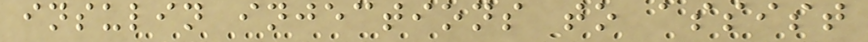insulin injections to assist
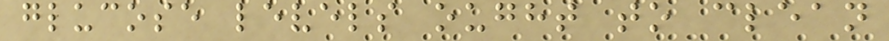glucose levels ought to clean
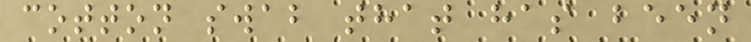cotton swab that has been
